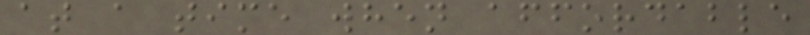at a time when affordable
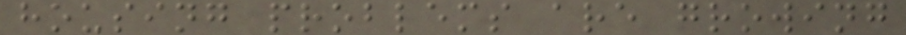housing problems are growing
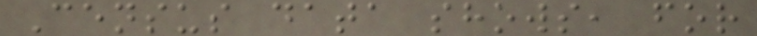Census data shows, for
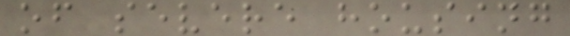of severe housing
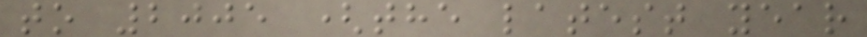to 2005 (the latest year
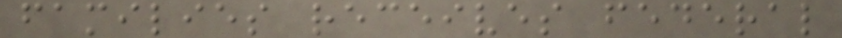families receives federal
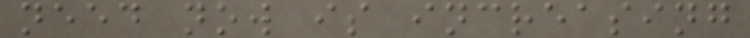need now is increasing
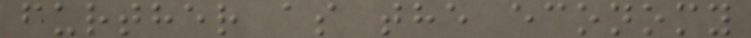further as the economy
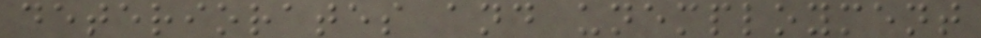deteriorates and unemployment
